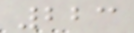223
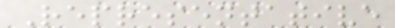Representative
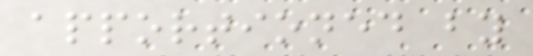apportioned by
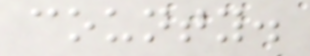county.
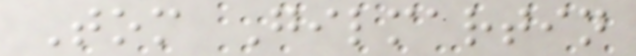Tom Gilmartin
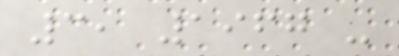3, 1967 -
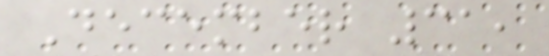December 31,
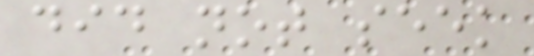did not seek
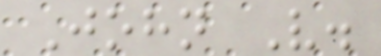John V.
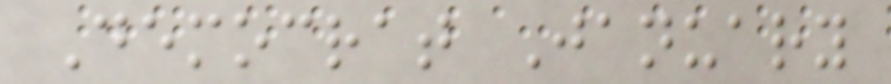Democrat January
